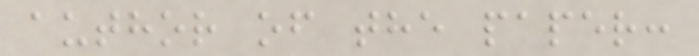author of the paper:
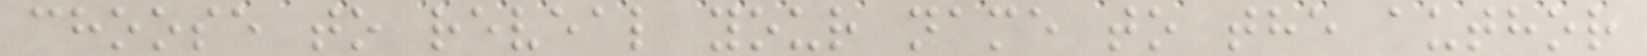choose to reveal your name to the author
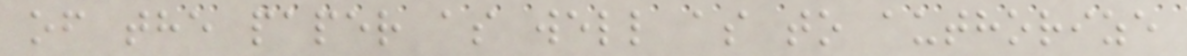of the paper as well as to authorize
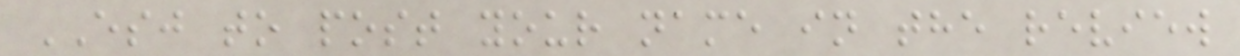ESJ to post your name in the review
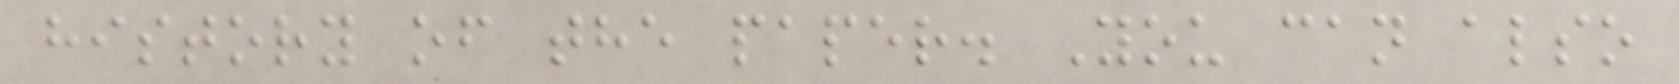history of the paper. You can also
